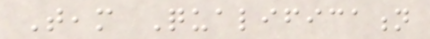Team Qualification
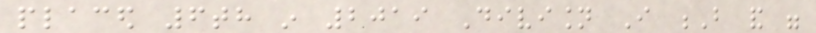placed 6th in 2019 Division I B and were
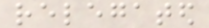relegated
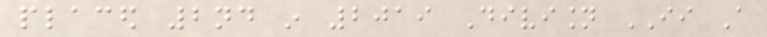placed 2nd in 2019 Division II A
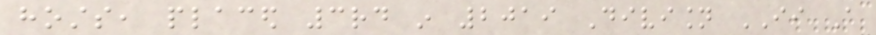hosts, placed 3rd in 2019 Division II A
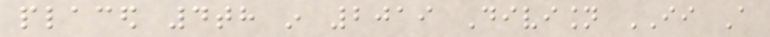placed 4th in 2019 Division II A
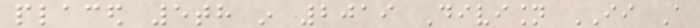placed 5th in 2019 Division II A
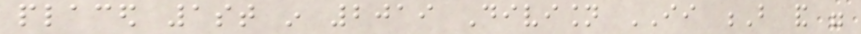placed 1st in 2019 Division II B and were
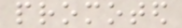promoted
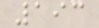193
